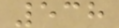538
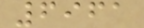6961
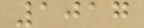1017
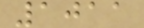1011
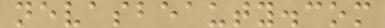nevasbeauty.com
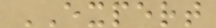EXPERT
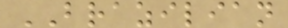BRAZILIAN
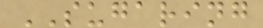SUGARING
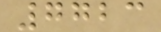7723
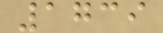1739
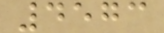4573
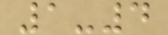1-4
